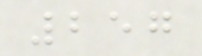257
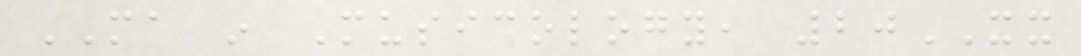MA in Musicology, 20XX
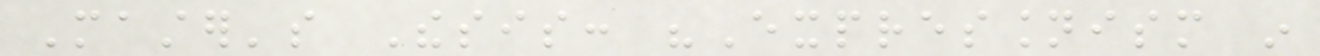Master's Thesis: "Expressionism in
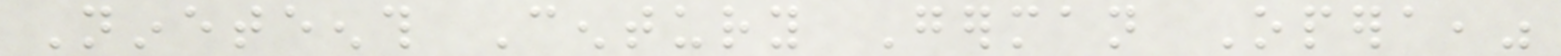Nineteenth Century German Opera,"
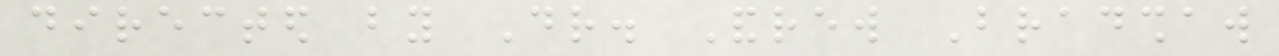directed by Dr. Andrew Bradshaw
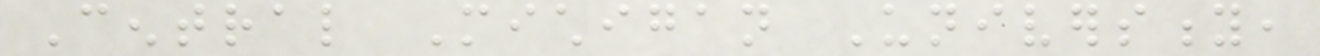Central Michigan University,
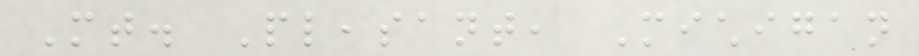Mt. Pleasant, Michigan
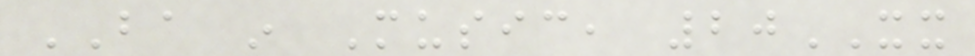BA in Music, 20XX
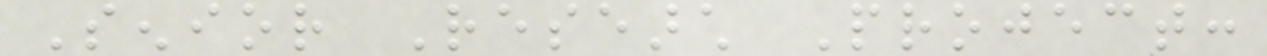Senior Research Project:
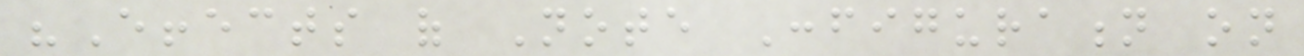"Effects of Note Configuration on
